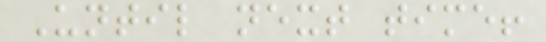Until next time!
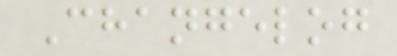Changelog
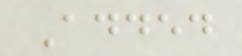Added
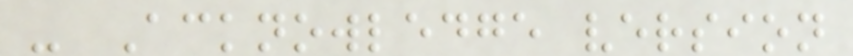- Acknowledge version
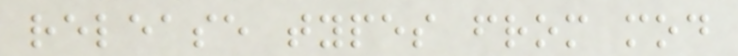release types from mod
